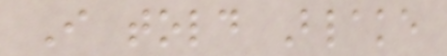I told Blake
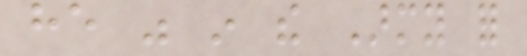he was in the Army for
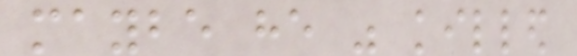maybe he was killed
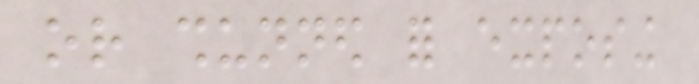or shunned for exposing
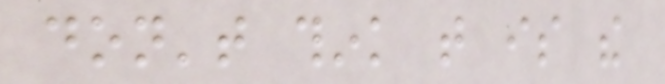don't think that is the
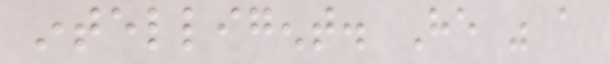intelligent. He was a
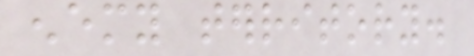enemy territory.
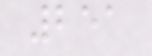251
